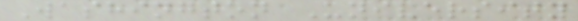Washington University
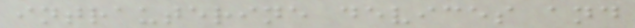intrauterine devices and
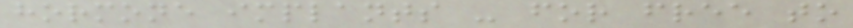hormone implants - for free to
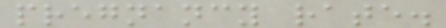pregnancy rate.
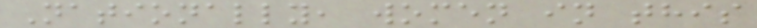Nationally, women in this
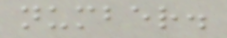number.
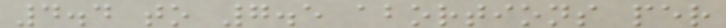4.4 to 7.5 abortions per
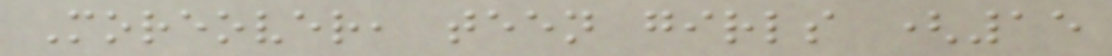Moreover, teen girls (15
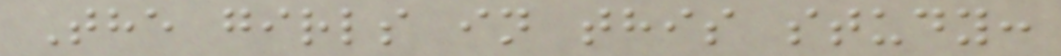The girls in this study:
